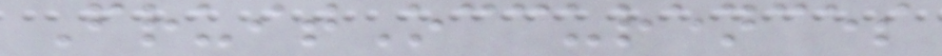FruitOccurences
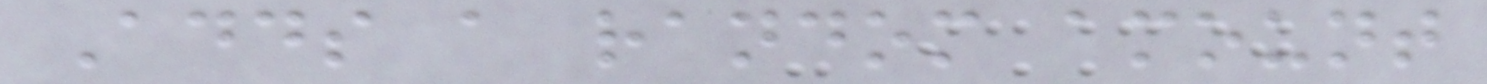Adds a random amount
